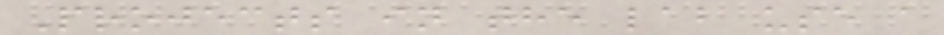Projects in the lab use a
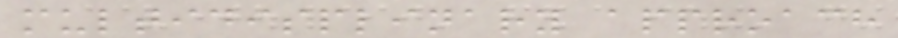multidisplinary approach
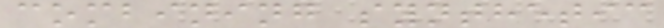combining synthetic
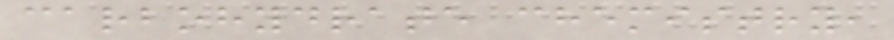carbohydrate chemistry,
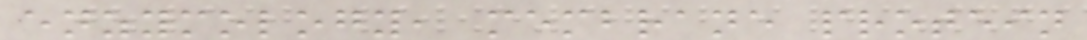enzymology, membrane protein
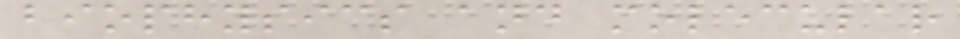biophysics and molecular
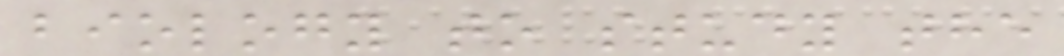biology to study the
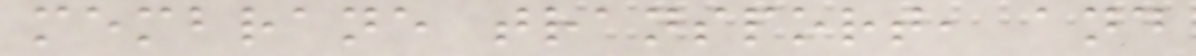membrane transport, and
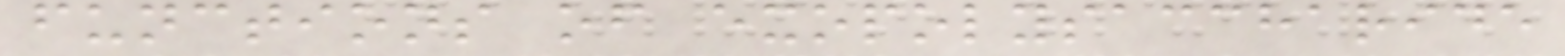functions of exopolysaccharide
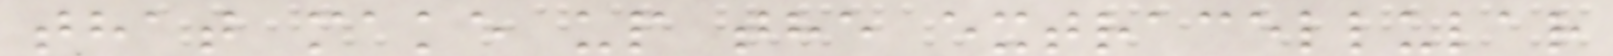that make up the extracellular
